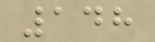148
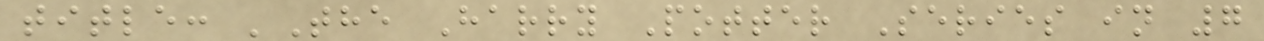title: 'The Harry Potter Series in 7
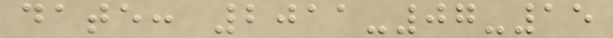date: 2011-07-15
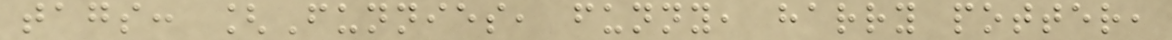tags: [Funnies, funny, harry potter,
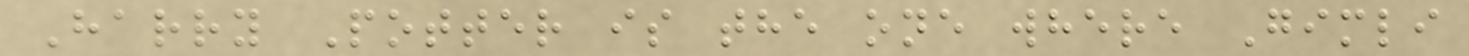Harry Potter is the one where Gimli
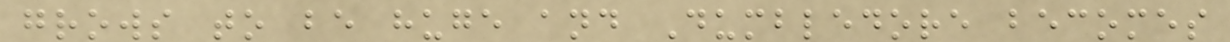grows to be huge and Dumbledore becomes
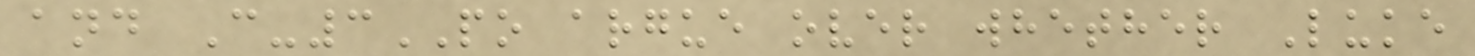and C-3PO argue over whether Luke
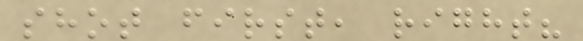shot first, right?
